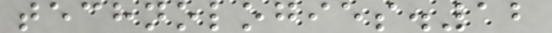technologies.12
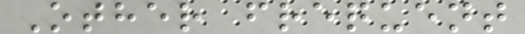Other frequent
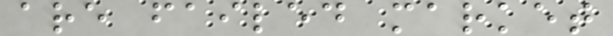are failed market
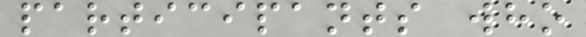participants who
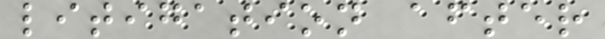litigation after
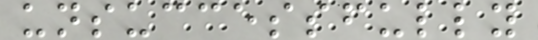unsuccessfully
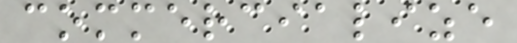commercialize
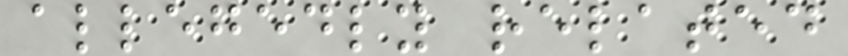allegedly related
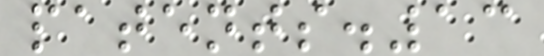patents.13
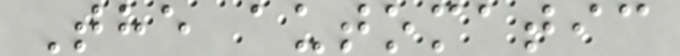The automatic
